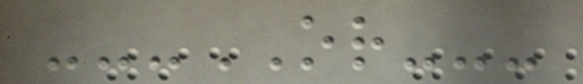---OR---
